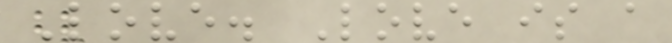Love. Love is a
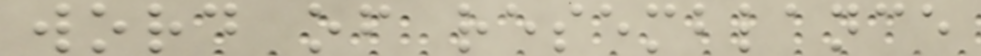word of resemblance
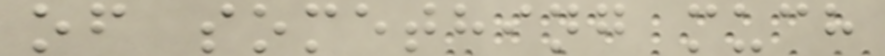of something much
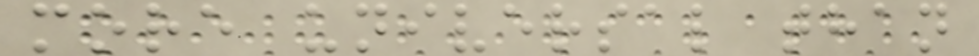more universal than
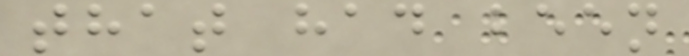that had been
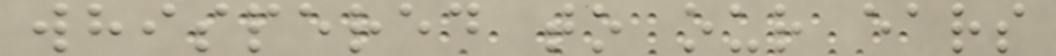whispered to our ears
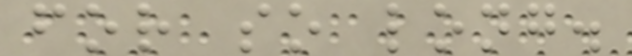for so long.
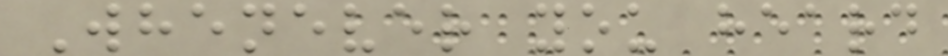Whenever you heard
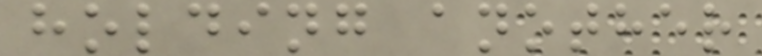holding another
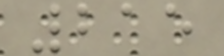215
